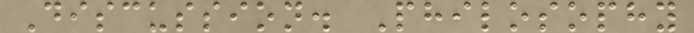Discussion. Philosophy
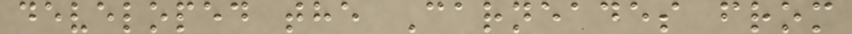developed the Carneades from
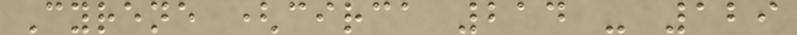Cyrene (circa 214 - 129
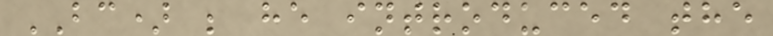BC) ; he introduced the
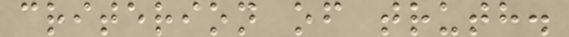criterion of truth.
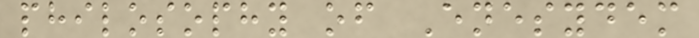philosophy of Enesydem
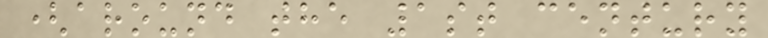(around the 1st century
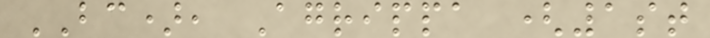BC), Agrippa (1st
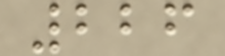226
